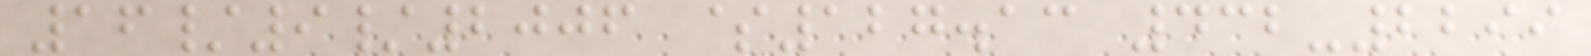16/9/2006 $127.13 432-2299
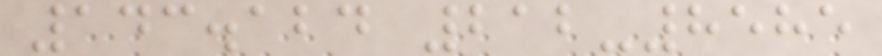143.124 212-8585
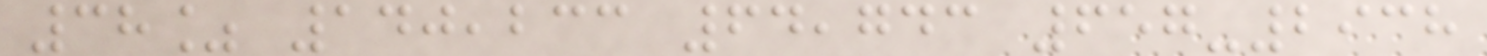38% 140,233 64,743 657-2938
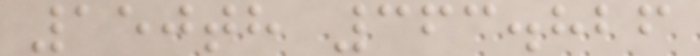150th 363.826
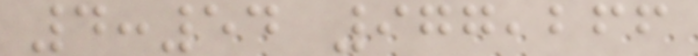4:54 977,266
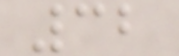32
